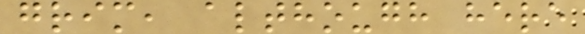grim, although here
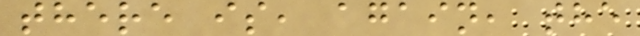there is, again, the
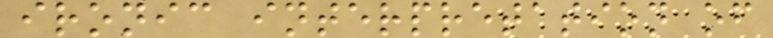ironic interpretation of
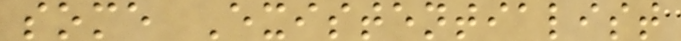some Existentialist
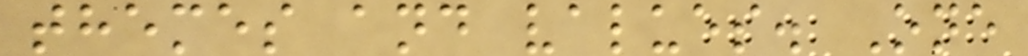themes and values. One
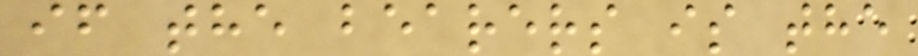if the bearers is the
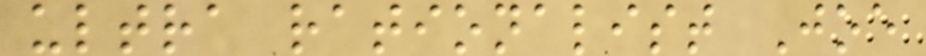ultra rationalist Joe
